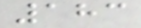183
